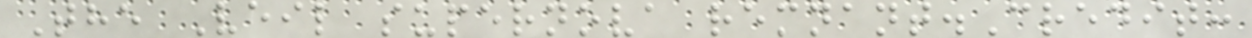The Veil supernova remnant.Credit:
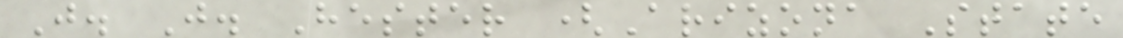J. J. Hester (Arizona State
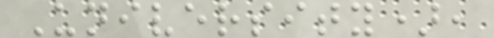University),
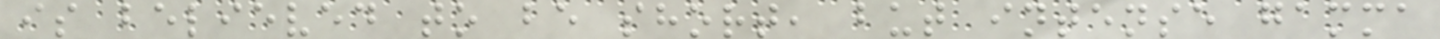is believed to be short, but intense gamma
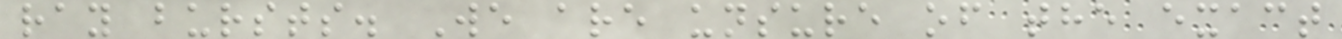ray bursts. We are unsure of the exact
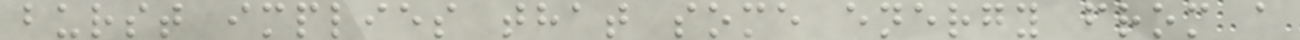burst implies that some energy from a
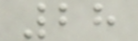28
